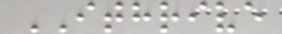ITHRIVE
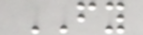FY
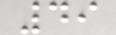49
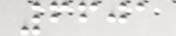6601
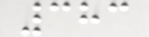383
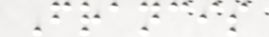Francis
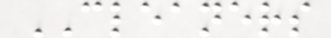CLEANERS
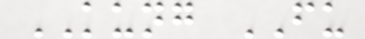KUNG FU
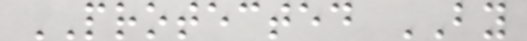PROTECTED BY
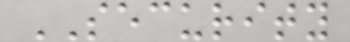SECURITY
